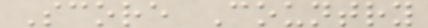Score Country
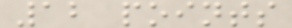12 points
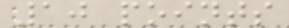10 points
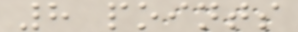8 points
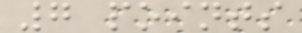7 points
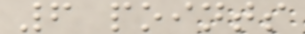6 points
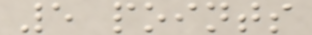5 points
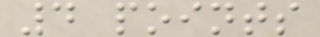4 points
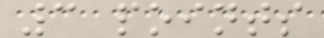3 points
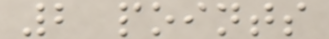2 points
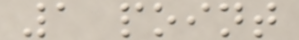1 point
